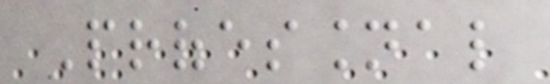Professional
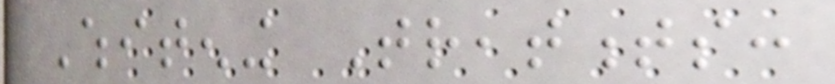Whitening Treatments:
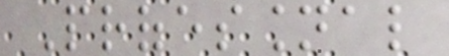Professional
